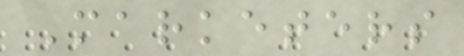Marketers
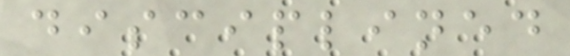disciplined
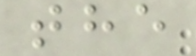the
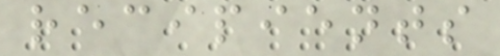recipients
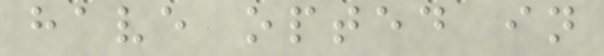have opted in
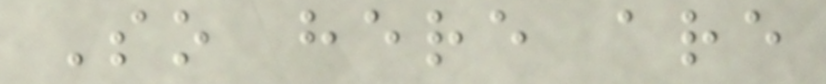So here are
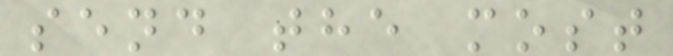send the most
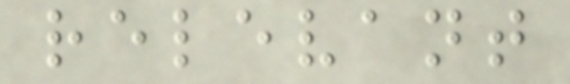relevant
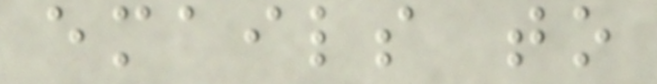emails to
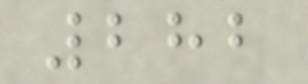282
